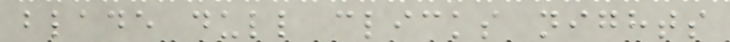blade dull clicks nights
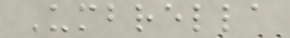Umbrella
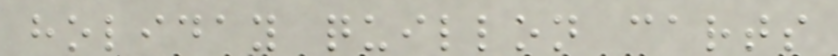holiday quillon carts
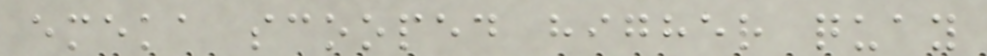emeka scooped higher quay
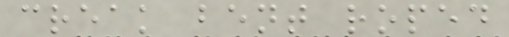creak bent roped
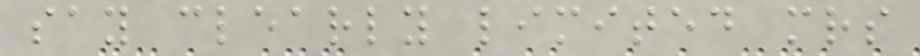say clearly limited mrs
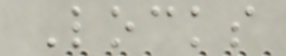Locks
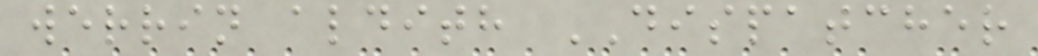werrin aldith DISPATCHER
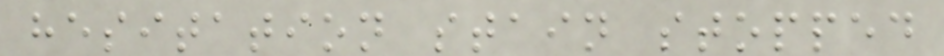hesitation stain stopped
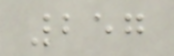257
